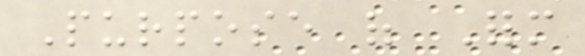Purpose of Form
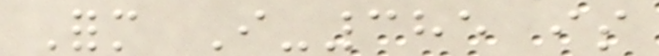Form I-385 is
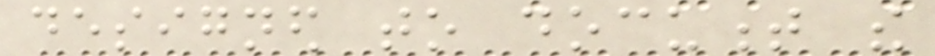designed to document the
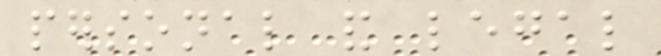personal and legal
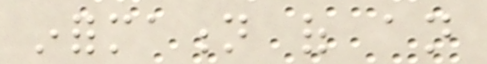information of an
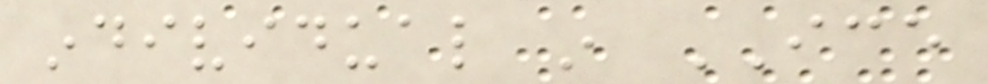individual in ICE
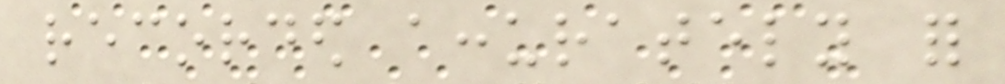recorded accurately for
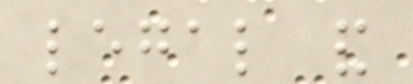legal and
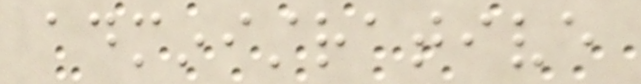administrative
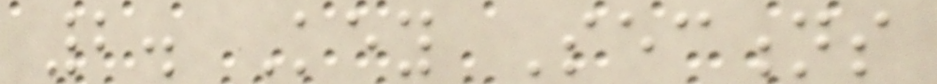2. Key Sections
